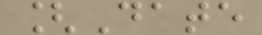[Date
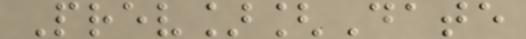Prev][Date
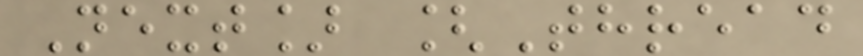Next] [Thread
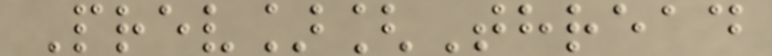Prev][Thread
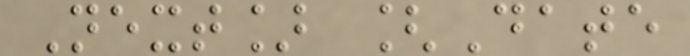Next] [Date
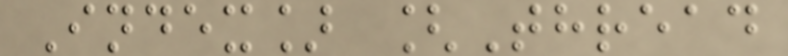Index] [Thread
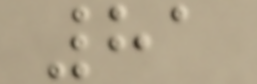81
